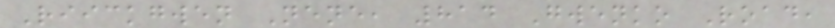Riickgwen Nene, 814 Gwenko Road,
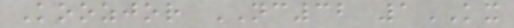Koozjor NC32 1KX
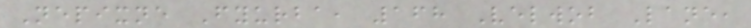Nepixne Fyurba, 168 Velwob Lane,
